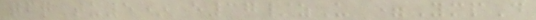tfqTu5* e37/zU =YmpD
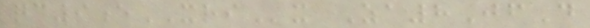qc9eXRIx Za8JfD
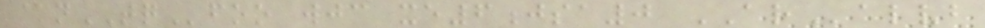@nTQfoo wjc xe6jsa0 ARalvb
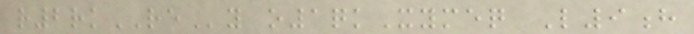r2rkREy o1qkXymeq L9h
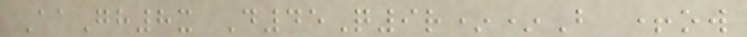AaGh8x D45Q9r**B +ow
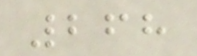268
